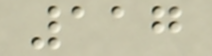117
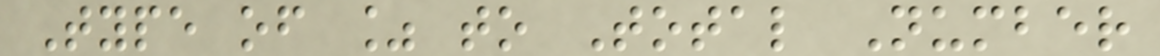Type of % to Total Number
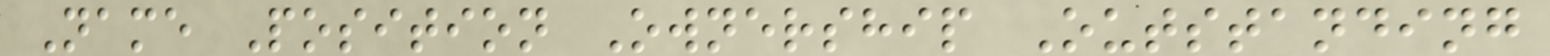Name Position Ownership Outstanding
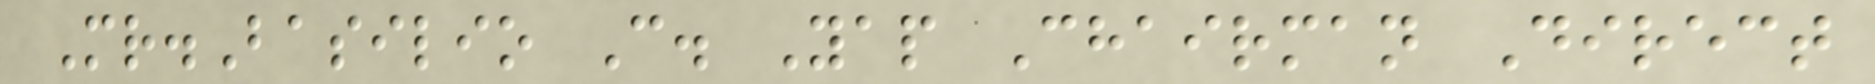Mr.Basilio C. Yap Chairman Direct
